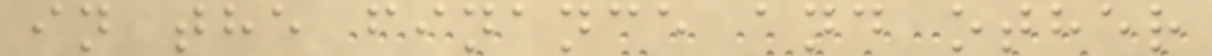in the finance and other
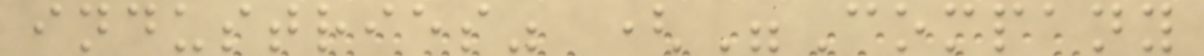industries" ("Company
